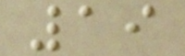19
